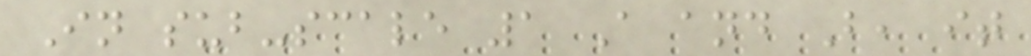In sub-scale 1 A and B, it
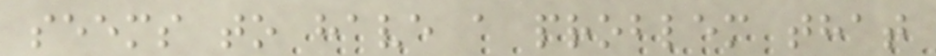seems to have a problem that
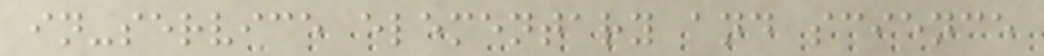in-service elementary and science
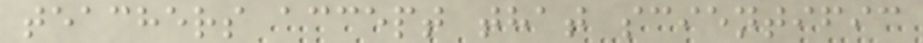teachers accept that scientific
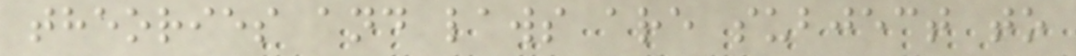theories and laws are subject to
